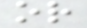or
